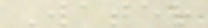Water
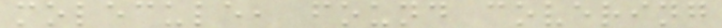molecule, found covering
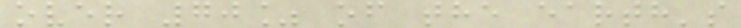over 70% of the earth's
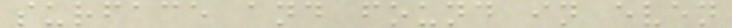surface and found in even
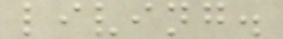living.
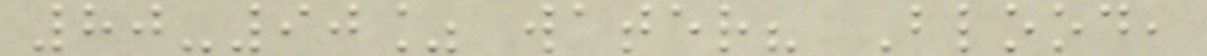80-90% water? Blood,
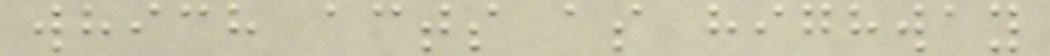which acts as highway
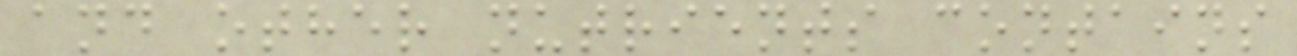and other nutrients contains
